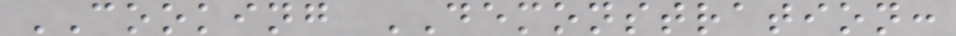COOKING DEMONSTRATION:
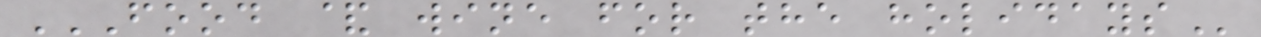FOOD & WINE FOR THE HOLIDAYS
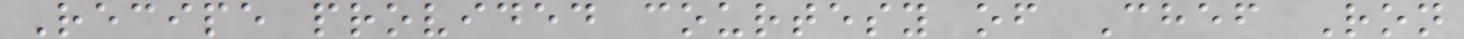Recipe provided courtesy of Chef Ron
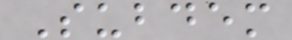Subdem
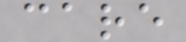care
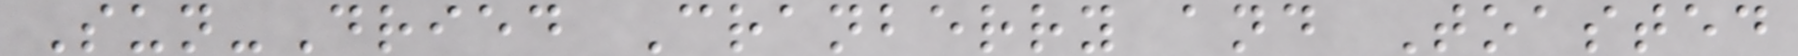Sun-Dried Cranberry and Toasted
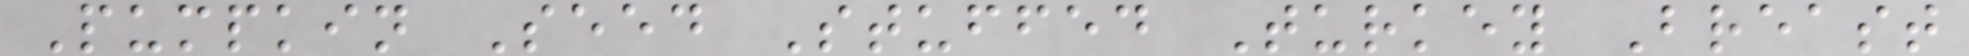Pumpkin Seed Stuffed Turkey Breast
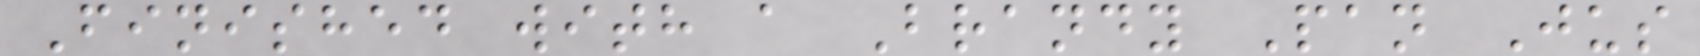Finished with a Brandy Pan Jus
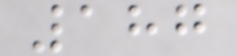187
